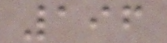196
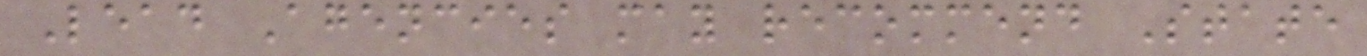Lead Agencies may recommend State
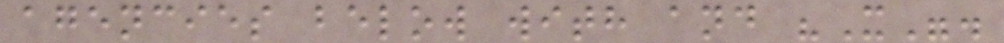agencies below with and "X".
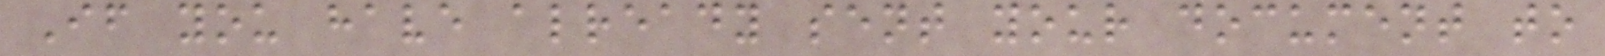If you have already sent your document to
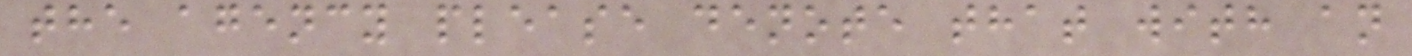the agency please denote that with an
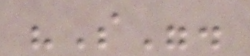"S".
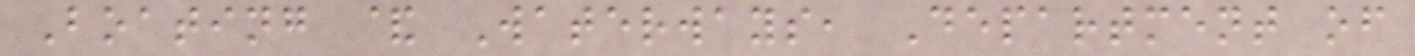Boating & Waterways, Department of
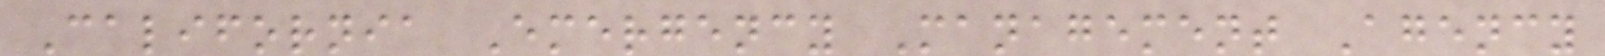California Emergency Management Agency
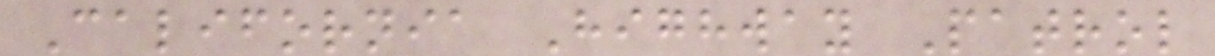California Highway Patrol
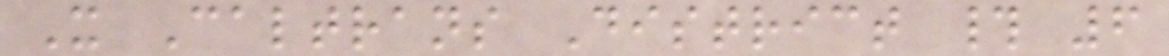X Caltrans District # 6
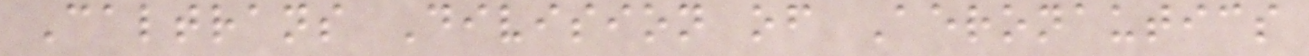Caltrans Division of Aeronautics
